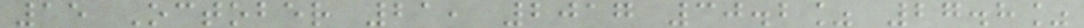15 October 21, 2017 30.2% 27.8%
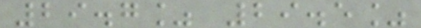29.7% 29.5%
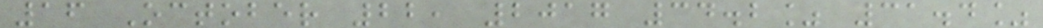16 October 22, 2017 34.2% 31.4%
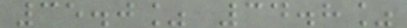35.0% 34.8%
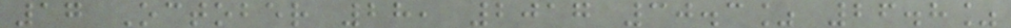17 October 28, 2017 30.3% 26.8%
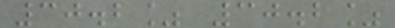30.2% 30.2%
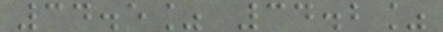34.5% 34.2%
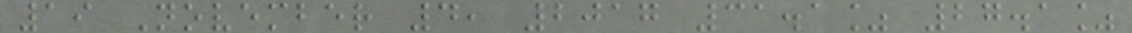19 November 4, 2017 31.1% 27.1%
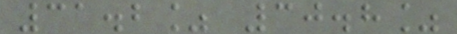31.2% 30.8%
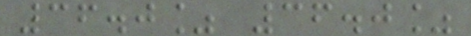36.0% 36.0%
